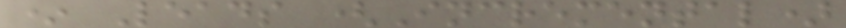* Leads (Incremental)
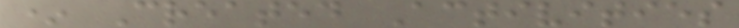* Created Activities
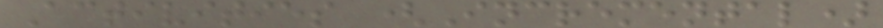Activities (Incremental)
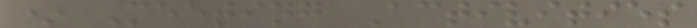* Meeting Activities
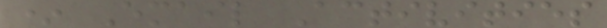* Email Activities
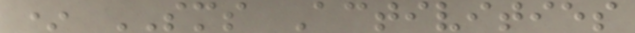* SMS Activities
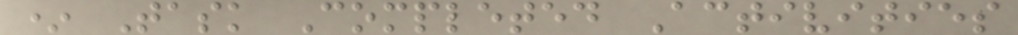* Task Completed Activities
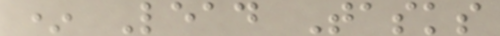* Lead Tasks
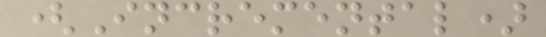(Incremental)
